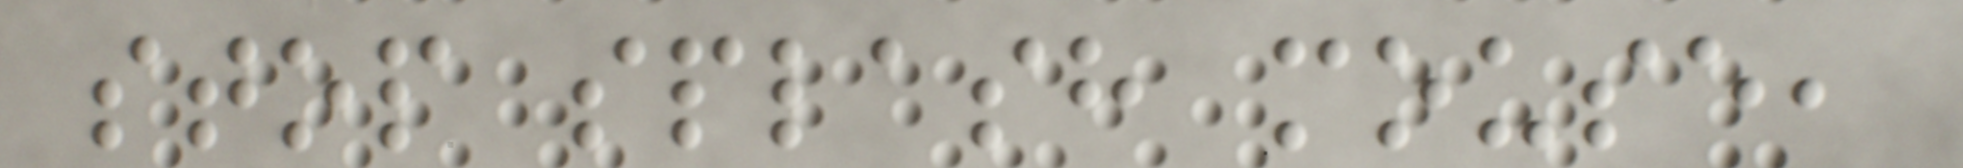stop splash mouse,
